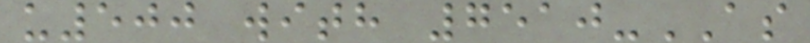u500 with 7510-AS
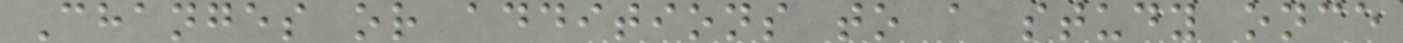Changes or additions to a study once
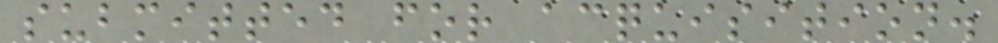submitted for acquisition.
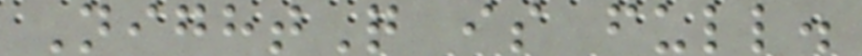NightQ is full.
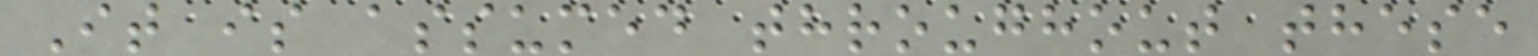It is assumed throughout these
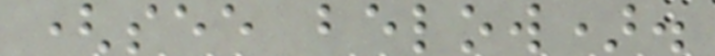(see below).
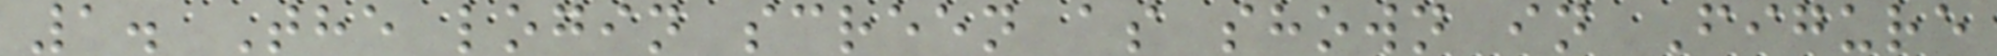1. The login screen as shown in Figure
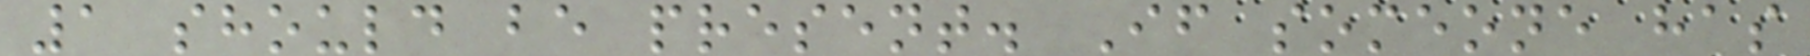1 should be present. If someone has
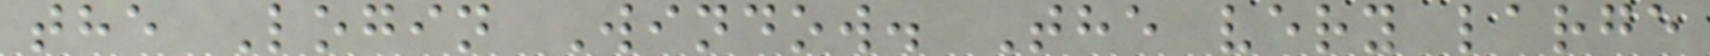the Login Window. The very large
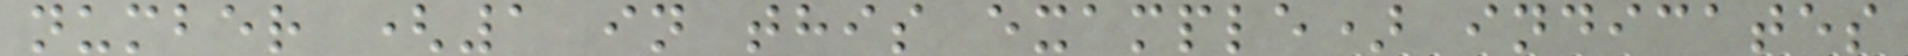number (1 in this example) indicates
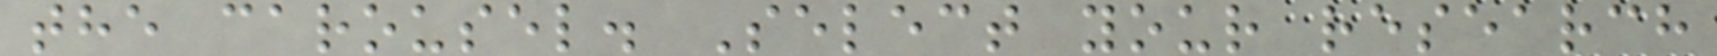the carousel. Select your research
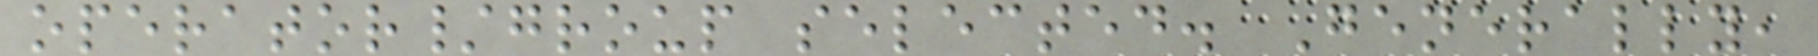operator/group selected. Generally,
